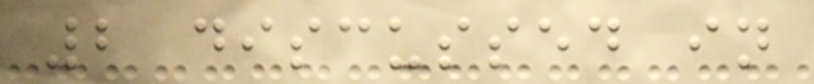2 discussed in
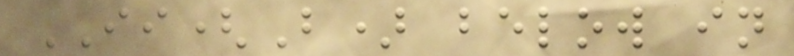II(B) below in
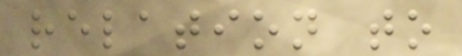relation to
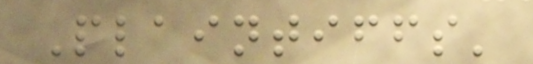Plaintiffs'
